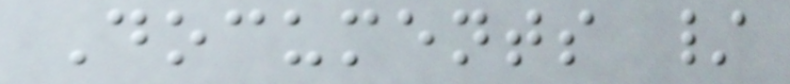Documents /
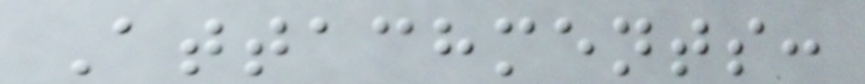Attachments:
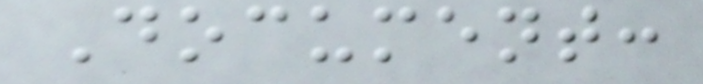Document:
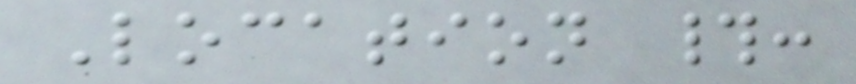Location #:
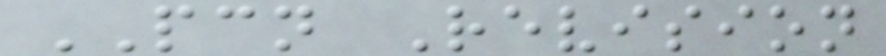PCN Revision
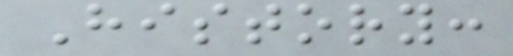History:
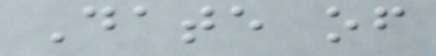Date of
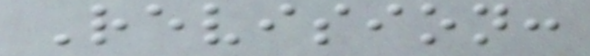Revision:
